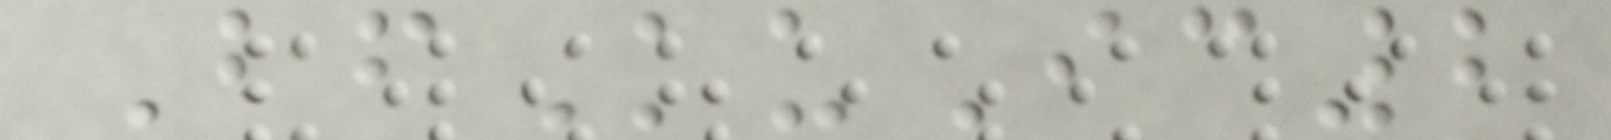BfKuIc2
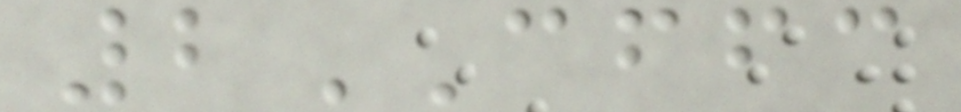2CFFC
